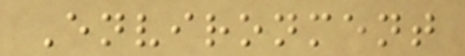Environment
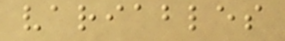variables
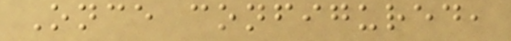Once configured,
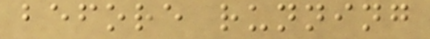before running
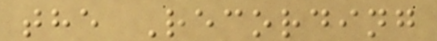the Recording
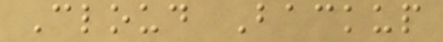Cloud Backup
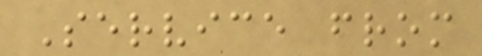Service from
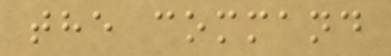the command
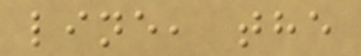line, the
